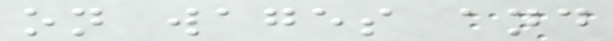on wages and
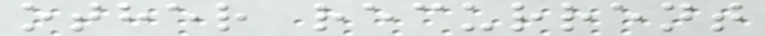other recurrent
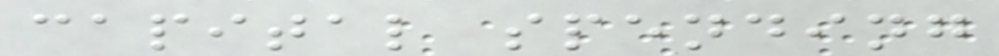capital spending
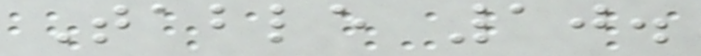Table 10.
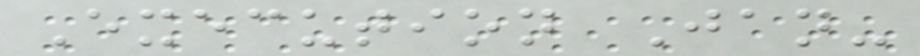Execution Jan-
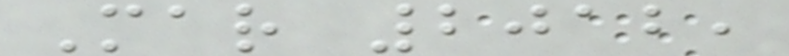Mar 2012,
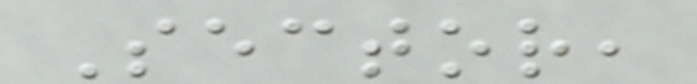Sector,
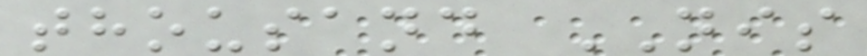thousand NIS
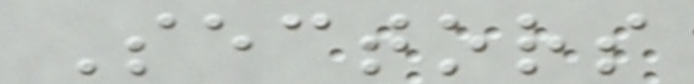Sectors
